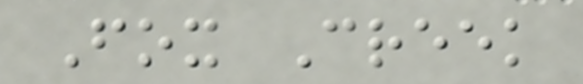Fox Creek
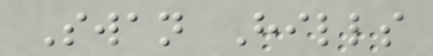Swan Hills
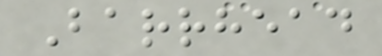Barrhead
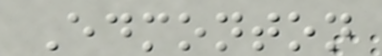Edmonton
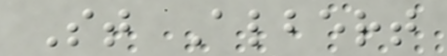St Albert
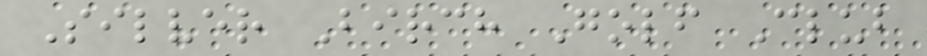Silver Birch Golf Club
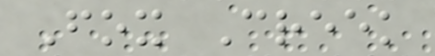Fox Creek
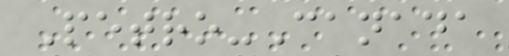Petro-Canada
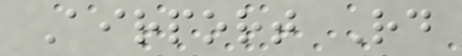Airport Rd
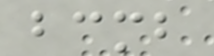bcmb
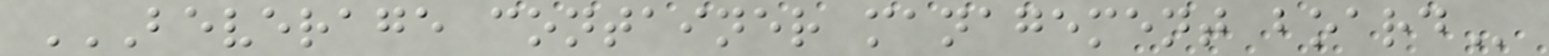BEVERAGE CONTAINER MANAGEMENT BOARD
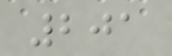201
